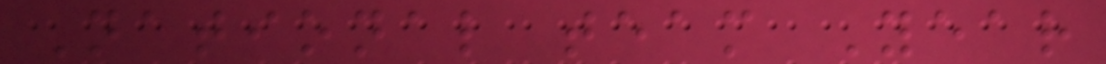National team Year
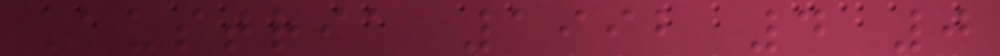Austria 1992 4 0
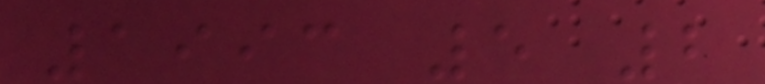1993 5 2
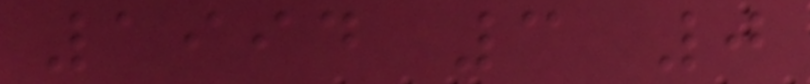1994 3 0
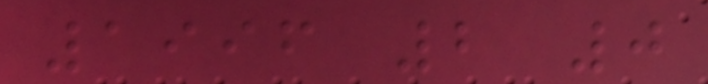1996 2 0
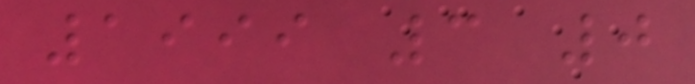1999 3 0
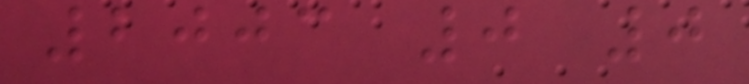2003 0 0
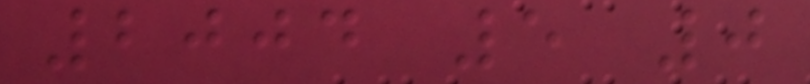2004 5 0
